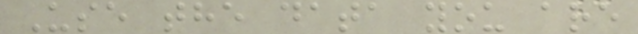Use the data you are
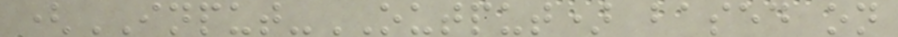(INPUT-OUTPUT) based on
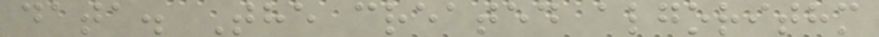data. The created algorithm
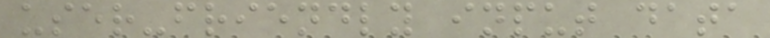user-friendly input data
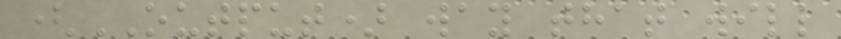(OUTPUT) way that will
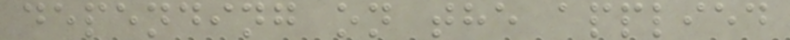depending on the applied
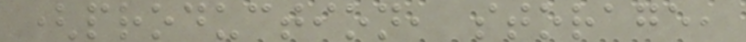(production, storage,
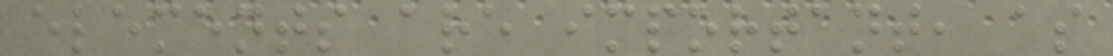elements are important, as
